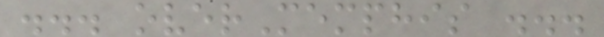... overMemphis ...
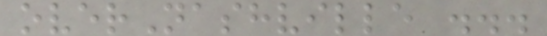overNashville ...
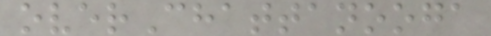overChattanooga
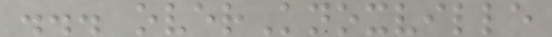... overKnoxville
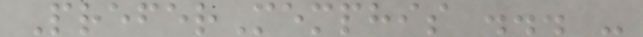PreferMemphis ... -
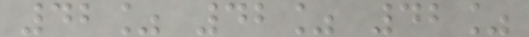42% 42% 42%
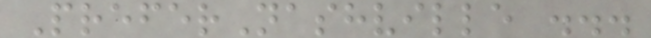PreferNashville ...
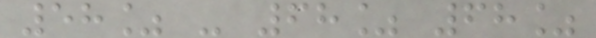58% - 68% 68%
